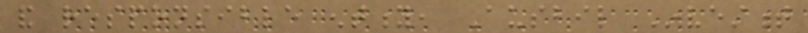and responsible entity, Ausbil Investment
